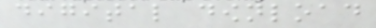digital download
